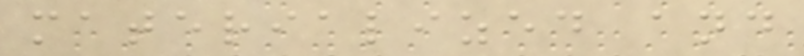materialized and
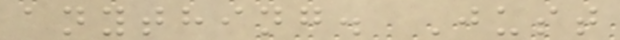anything. Just
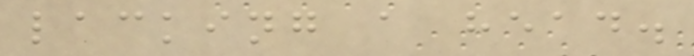lacking a head.
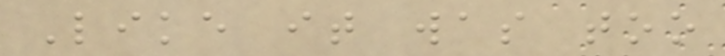Like it was too
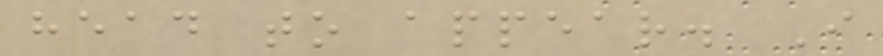head to appear. I
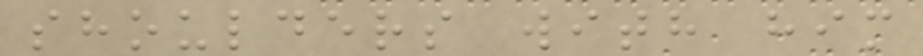shoulders with him
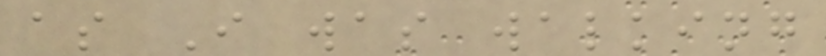as I was walking
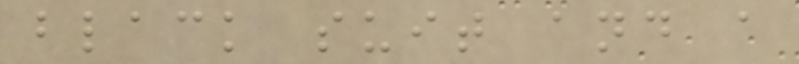black suit and a
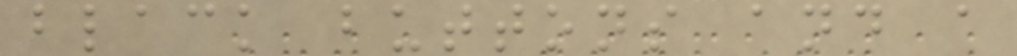black buttons and a
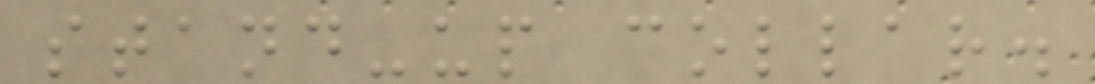stand-up collar.
